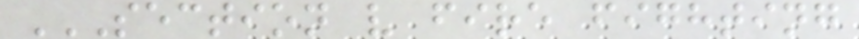SECTION V FIRE FIGHTING
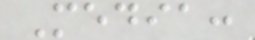Media:
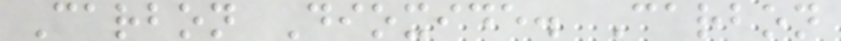Carbon Dioxide. Carbon
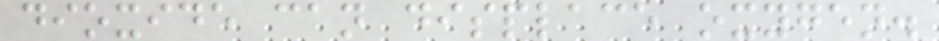dioxide can displace oxygen.
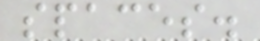spaces.
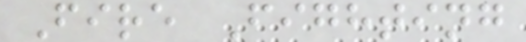Fire Fighting
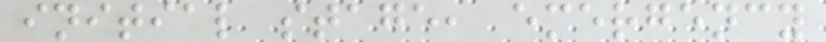initial stage, emergency
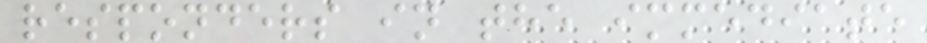responders in the immediate
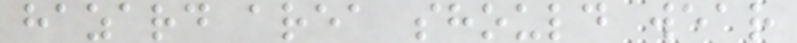hazard area should wear
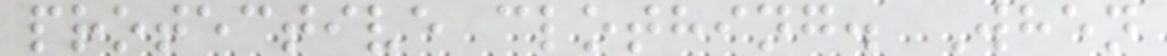protective clothing. When
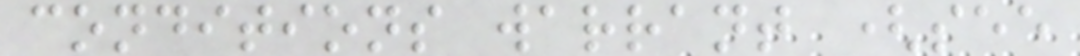conditions warrant (see
